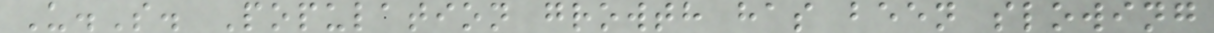U.S. Population growth has been slowing
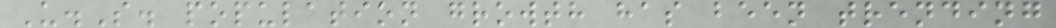U.S. population growth has been trending
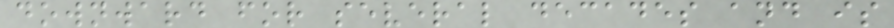downward for several decades and is
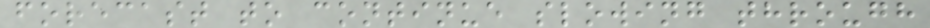forecast to continue slowing through
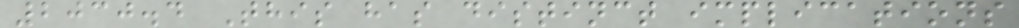2030.4 This has distinct implications
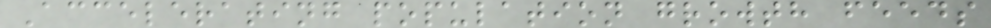Accelerating population growth feeds
